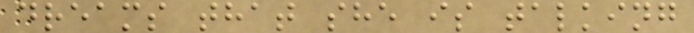dreams that she is talking
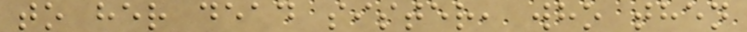to her dead sister, who then
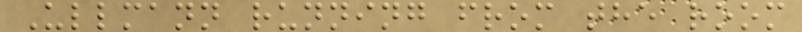Ullmann running from the room
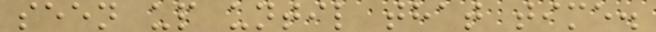seen up until that time.
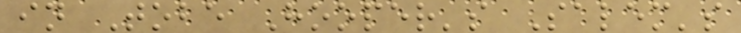in Tobe Hooper's Salem's
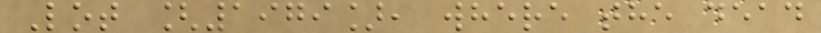Lot [1979], where the dead
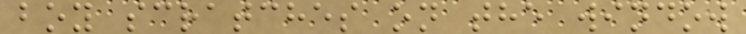boy scratches on the window
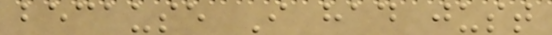because I had just
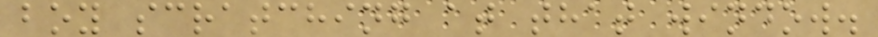boy scratching at that window.
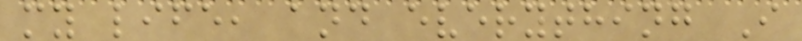my life, and everything I
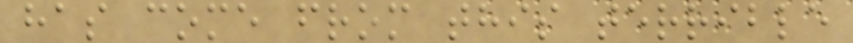has come from this terrible
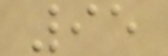95
